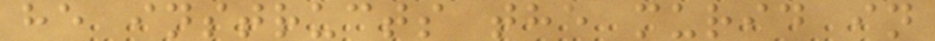he instructs the murid in
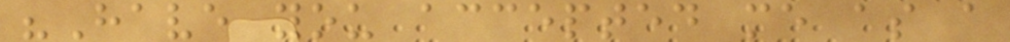"Have you accepted me as a
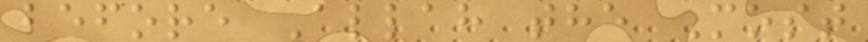before Allah the Most
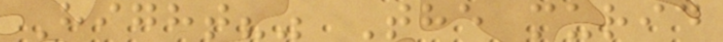Hight?" The murid
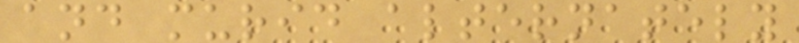and murid alternately
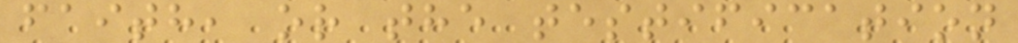faith, or the testification
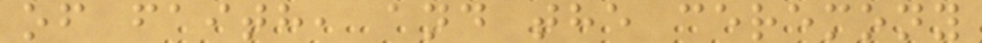of faith, and the ceremony
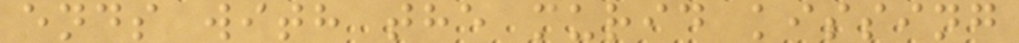ends with the murid kissing
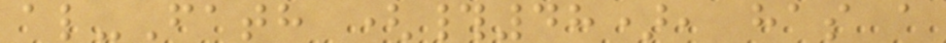al-Fath (#48), has a
